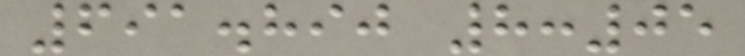691.890 8:05
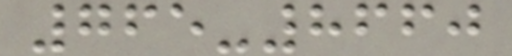765-8660
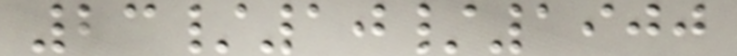23/10/1900
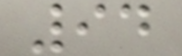94
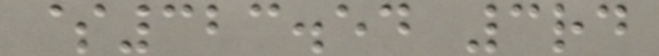$323.54 3rd
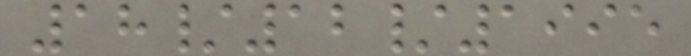18/12/1995
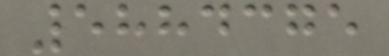5884375
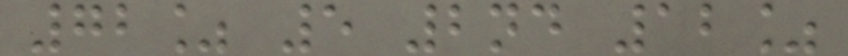72% 5 2nd 12%
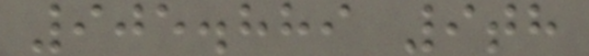905.889 9th
